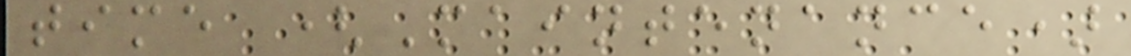time (Maintenance)
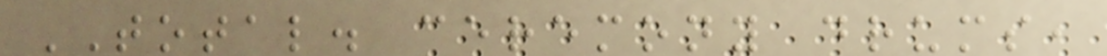TOTAL. ceremony drums,
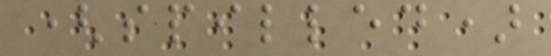(spilled)
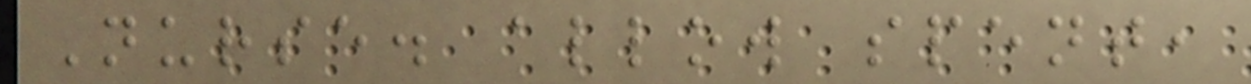Nurse. allow spent,
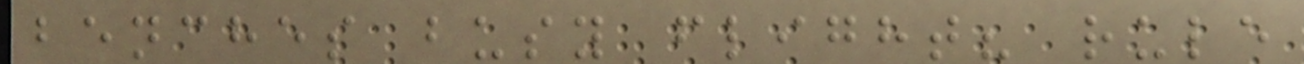benches busy flight? rule
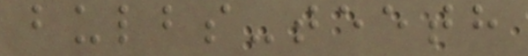bulbs-teeth
